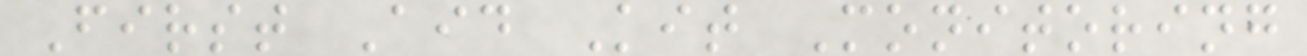First Aid Kit Monitoring
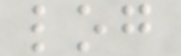log
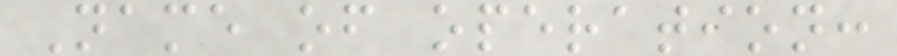Name of operation:
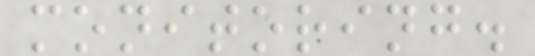monitoring.
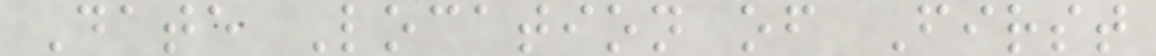Date Location of First
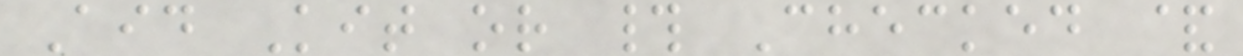Aid Kit or # Checked &
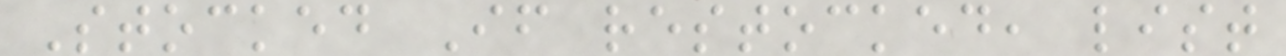Stocked If restocked, list
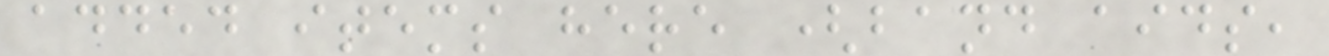added items here (band aids,
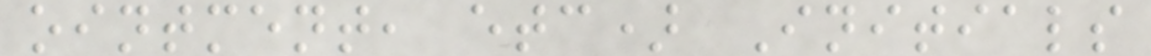ointment, etc) Initials
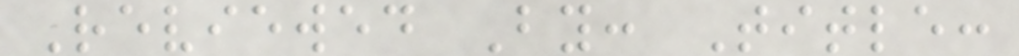Reviewed By: Title:
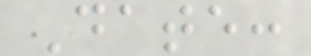Date:
